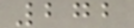272
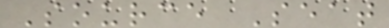Source Seat
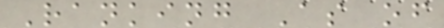Ranking As of
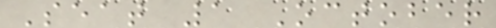Seat 1 October
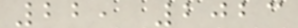22, 2023
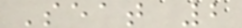Seat 2
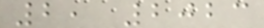2, 2023
